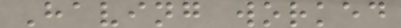Having worked
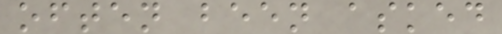often been asked
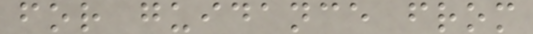for guidance from
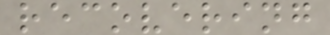recovering
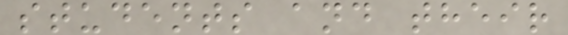students and their
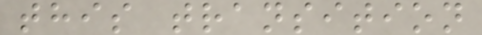this transition
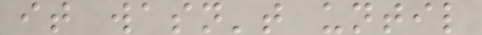it wasn't until
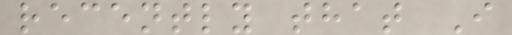recently that I
